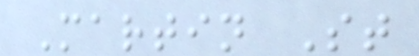Martin St
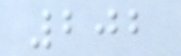202
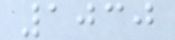1030
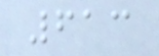613
